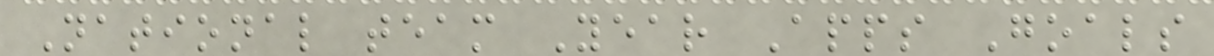National team Year Apps Goals
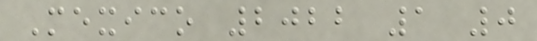Mexico 2022 1 0
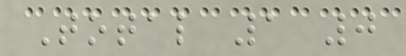Total 1 0
